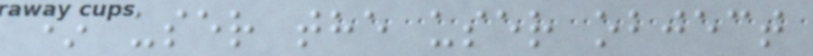* user the user object
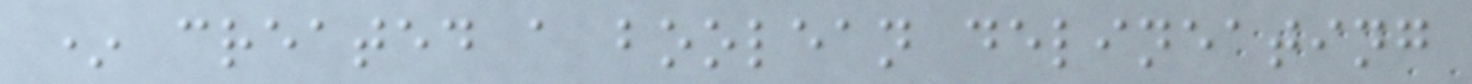* created a boolean delineating
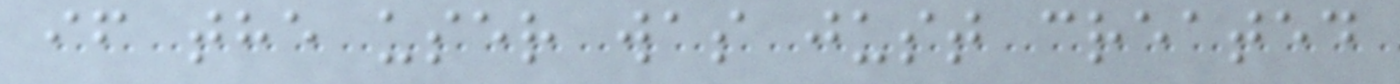if the user was just created
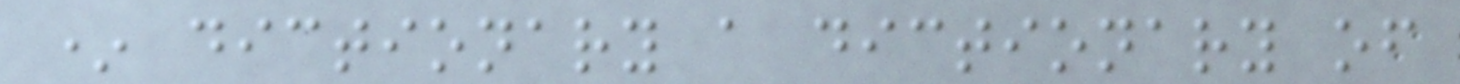* dictionary a dictionary of
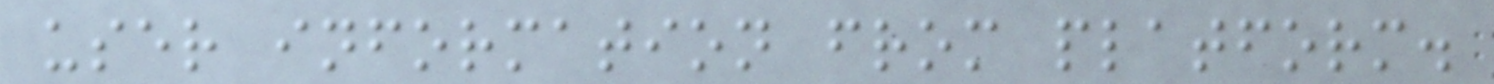user information from platform.
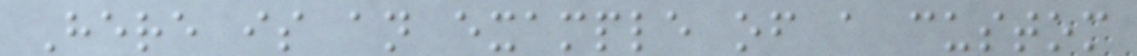Here is an example of a custom
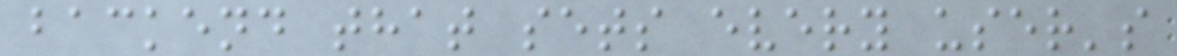backend that sets every user's
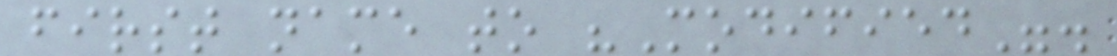first name to "Modified".
